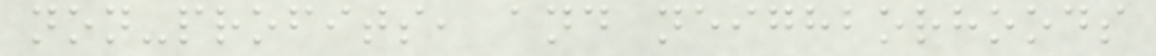non-profits, and neighborhoods
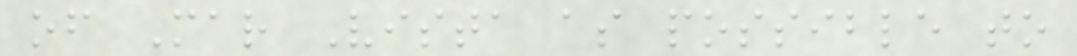of Mar Vista as possible to
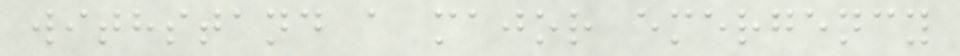withstand a major emergency
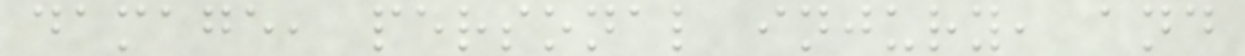damage, personal injury, and
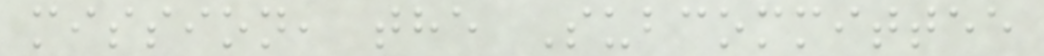mission, the Subcommittee
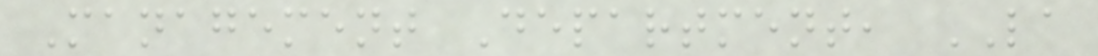Management Department, LA
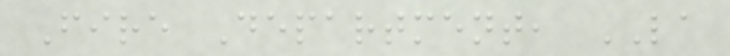Fire Department, LA
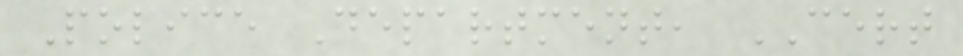Police Department, CERT
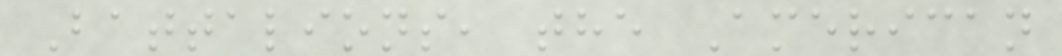Battalions, the American
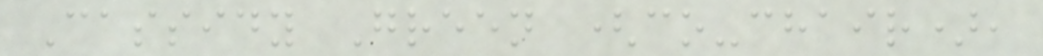Cassidy Green (co-chair),
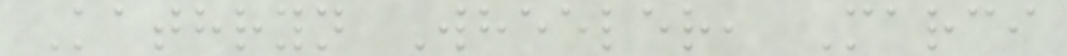Kathryn Wheeler, Marci
